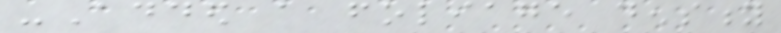-Added a foliage density
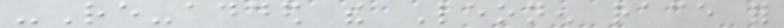-Re-added the Leonen race for
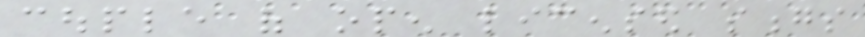couple of open licensed songs
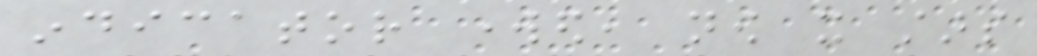indicator worked, now it stars
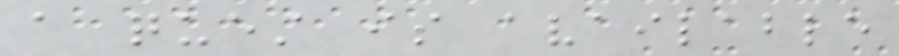a quest is available
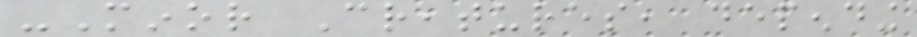-Minor Creatures, depending
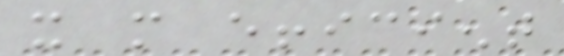it more efficient
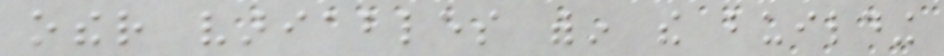other variables within the building
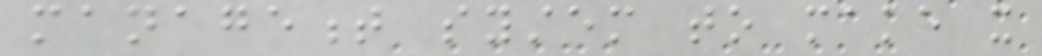management system to make it
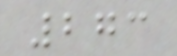273
